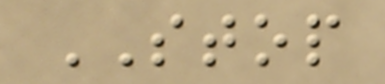STOP
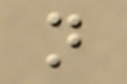n
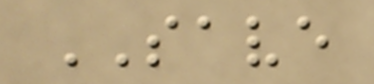SAVE
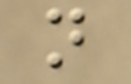n
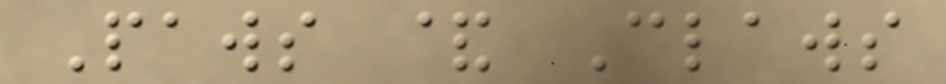Paws & Claws
